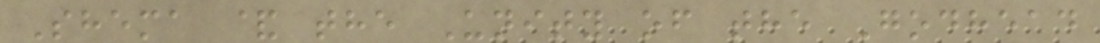Shema & the Unity of the Godhead
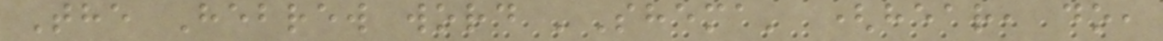The Hebrew word 'Shema' (hear, do,
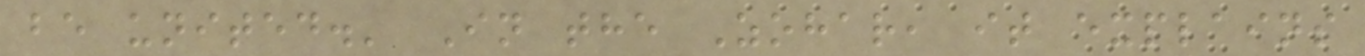be united.' In the Zohar, it explains
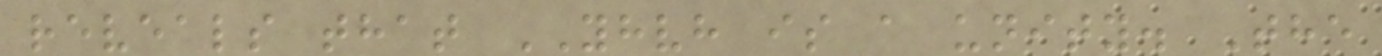reveals that YHVH is a unity. The
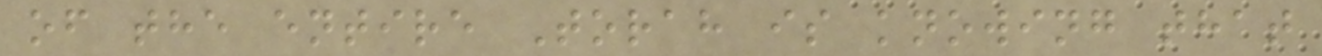of the entire Torah is knowing that
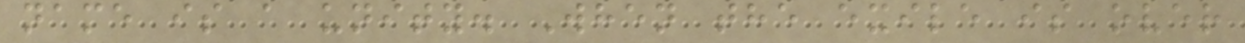name is a unity. When the exile is over
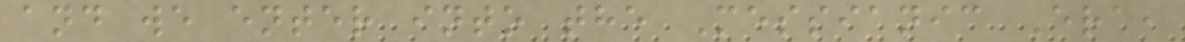and we enter into the Messianic Era,
